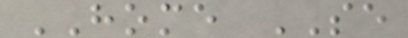HOME SE
